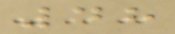48
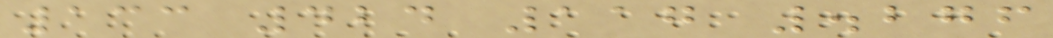133 424 117 .276
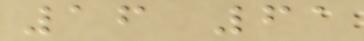16 61
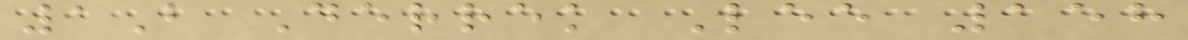1B Derrek Lee 158
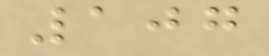107
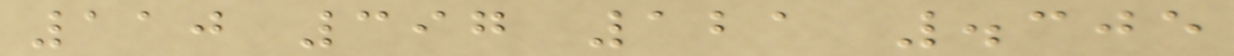110 397 121 .305
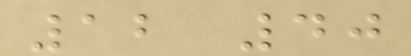12 40
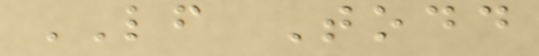LF Todd
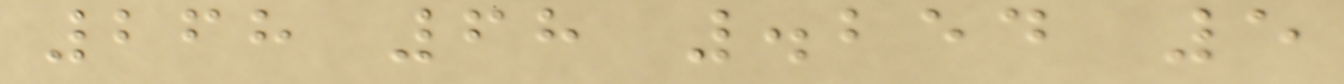268 68 .254 5
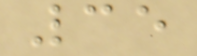35
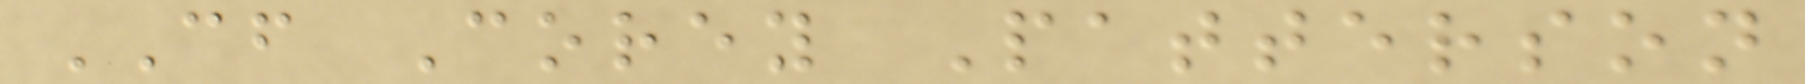CF Corey Patterson
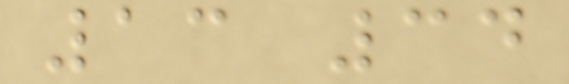13 34
